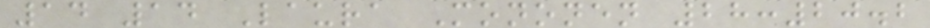14 14 Laura Mononen 28:20.2
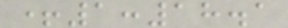+1:18.1
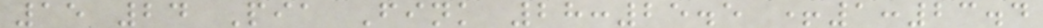15 24 Pia Fink 28:25.5 +1:23.4
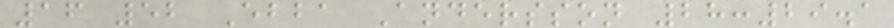16 52 Ebba Andersson 28:29.1
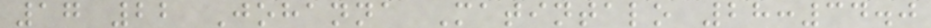17 22 Johanna Matintalo 28:34.0
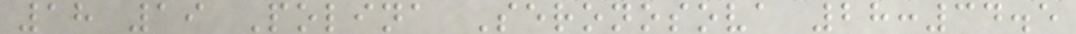18 19 Polina Seronosova 28:34.5
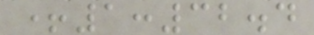+1:32.4
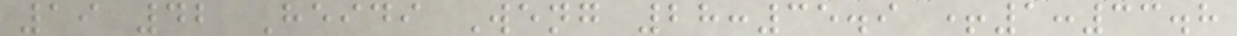19 42 Heidi Weng 28:35.9 +1:33.8
